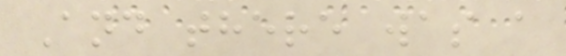And there was a
